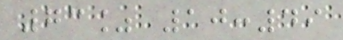73% 10:49
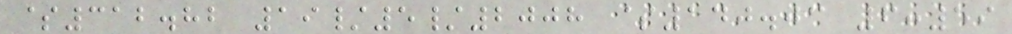$312.82 19/5/2008 $140.03 6:59
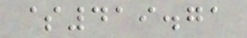$419.71
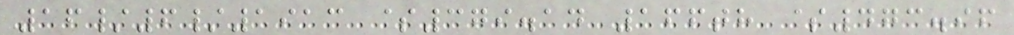16/6/1913 $379.14 166th $473.96
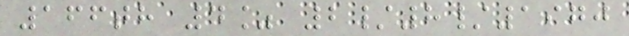166th 4% 2/8/1970
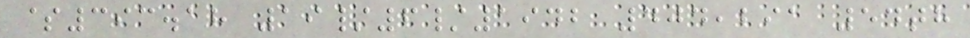$393.18 19/6/1942 404,291 54th
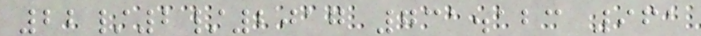22/2/2017 731.123 961
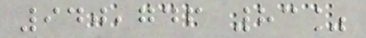940,746 83%
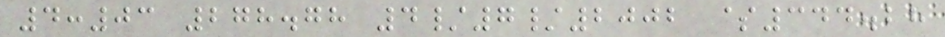4:03 278.78 4/7/2002 $344.28
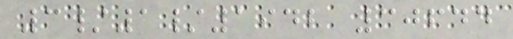3/1/1942 30644
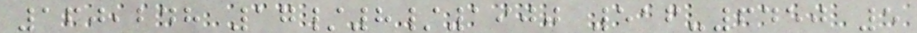160,248 17/8/1900 516-6450 5
